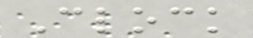Clock
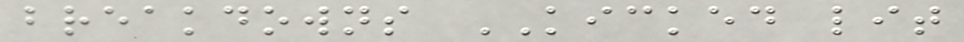breakdowns KICKED lit
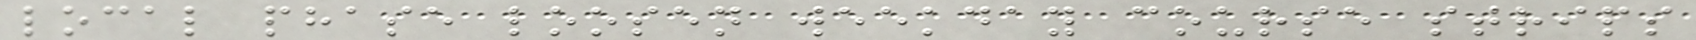local phase loosen weekday course strips
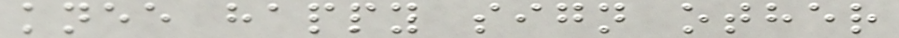knee happy sign other
